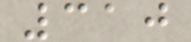310
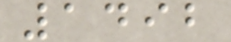1492
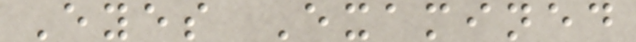Eyes Examined
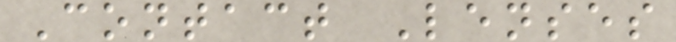Contact Lenses
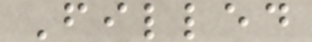Filled
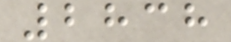2838
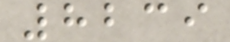8239
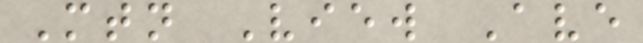Mtn View Ave
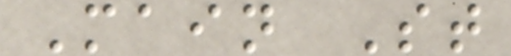Main St
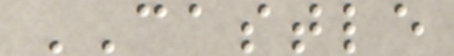CASTLE
